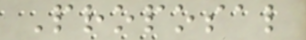Proposal
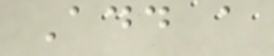Add a
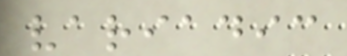variadic
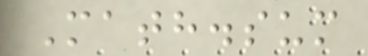Math.sum
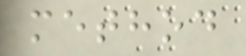method
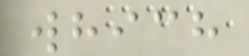which
